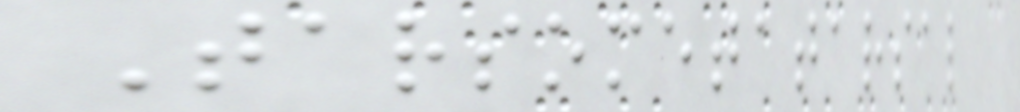Tarsometatarsal
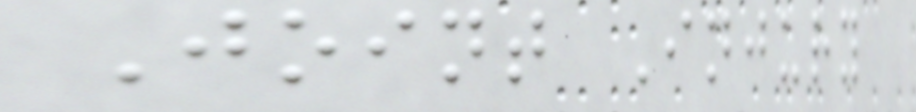Joint Injury
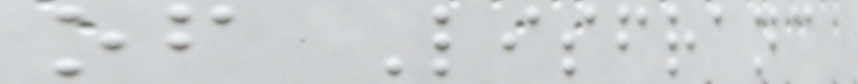of Lisfranc
